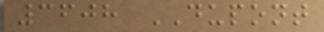3608 DUPONT
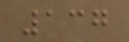137
